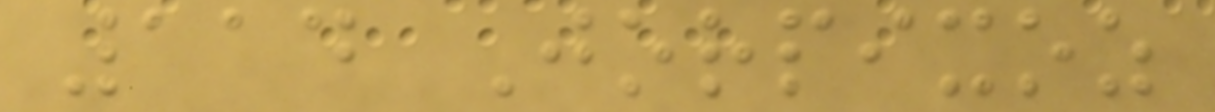114 Jorpixoz
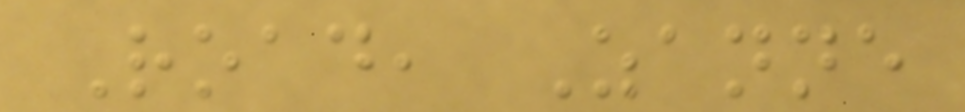Road, Zanne
